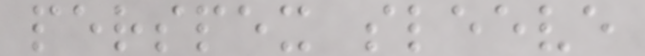perspex sleeve
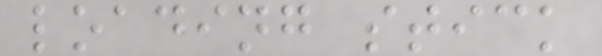loading stick
